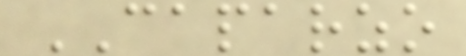CAPARZO
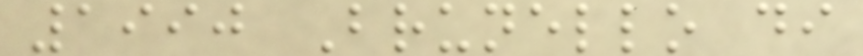1990 Brunello di
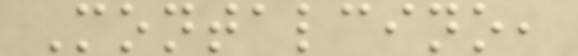Montalcino,
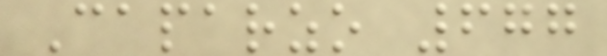Caparzo 677
